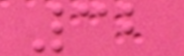32
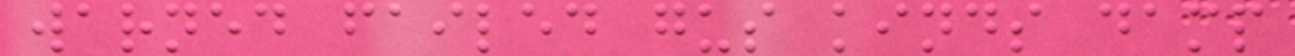warned failed gus kinds damp
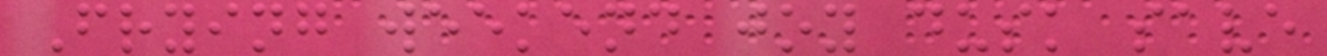Frying weekend joy dusk save
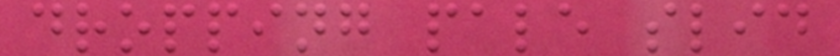dropping pale slid
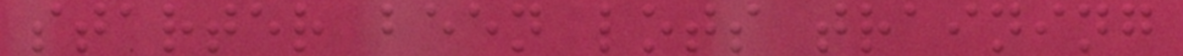starter been lots training
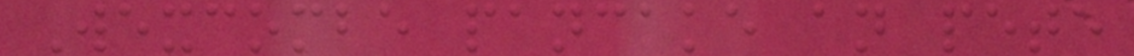Wexcombe pancake an pete
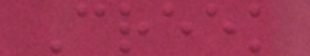Creek
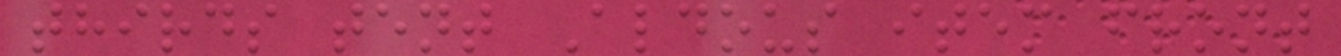thirds tent Aldous item front
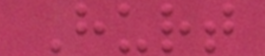Hurt
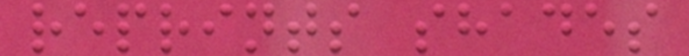reprints shades
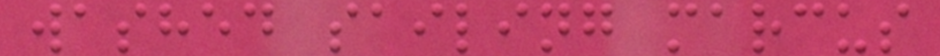washed sailing marcus
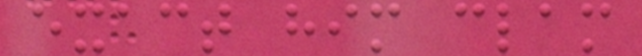exact him clam
